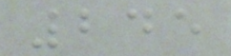245
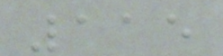115
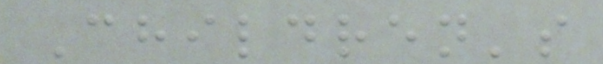Children's
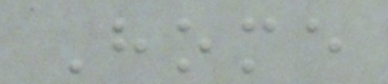Home
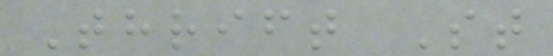Thrift St
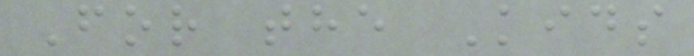For the Kids
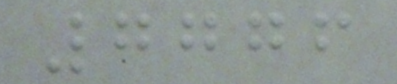7776
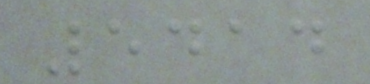5414
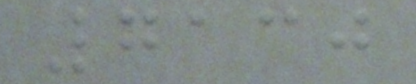7130
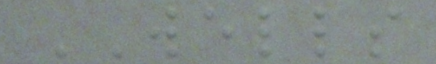WELLS
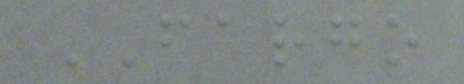FARGO
